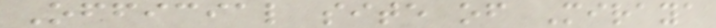Official site of Miraya
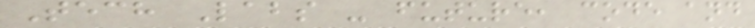Tech Labs - future, code and
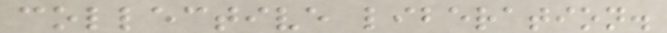collective liberation.
